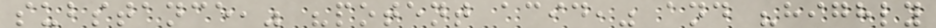substance," "potent acid," and "highly
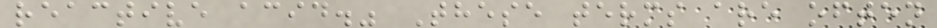reactive acid." These terms are often
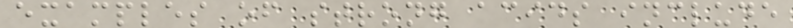examples of strong acids include
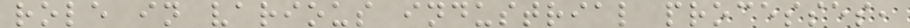role in various industrial processes,
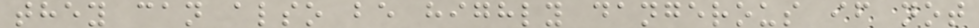they can also be highly dangerous if not
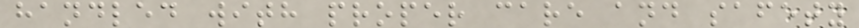handled with proper care and safety
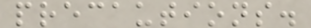precautions.
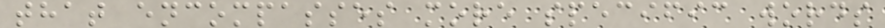that encompasses more specific words
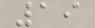19
